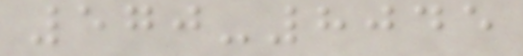570-8045
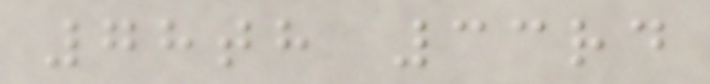78th 33rd
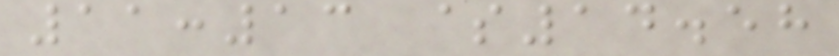11:13 $14.58
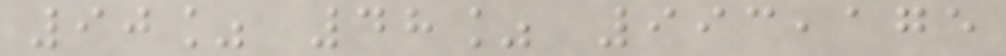90% 48% 993,175
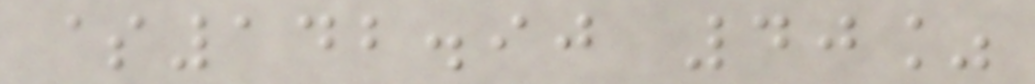$142.90 40%
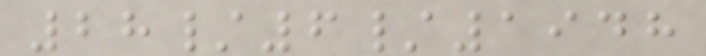28/6/1948
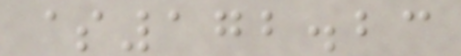$172.23
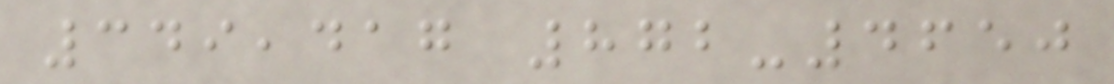349,417 872-4650
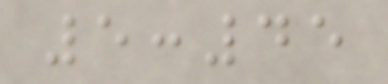5:45
